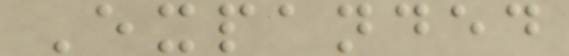Expanded
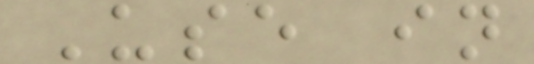Use in
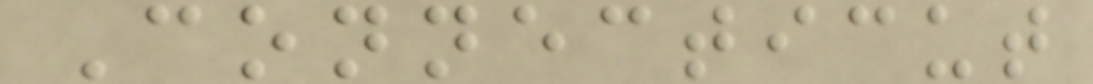Connecticut
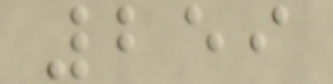259
